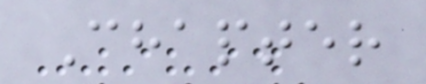Chapter
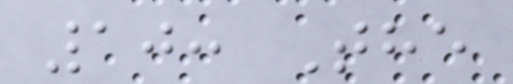10: The
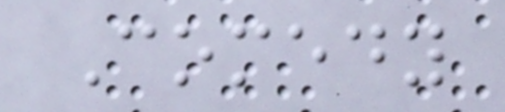Comedy
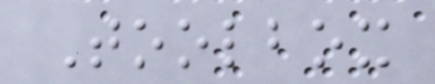Toolbox
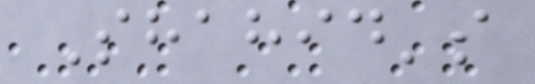Shahid's
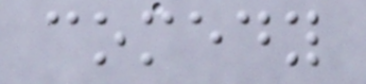comedy
